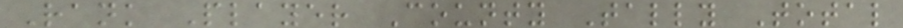Rank Player County Tally Total
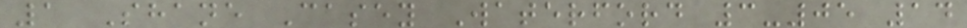1 Shane Casey Waterford 3-05 14
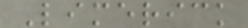Limerick
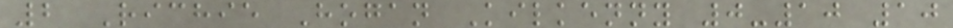2 Richie Hogan Kilkenny 0-10 10
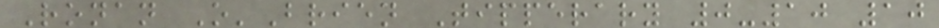Ronan O'Brien Tipperary 0-10 10
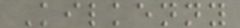Kilkenny
